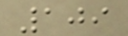109
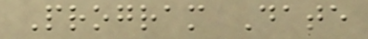Program Date
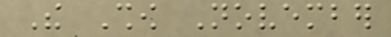The Show November
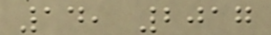14, 2017
